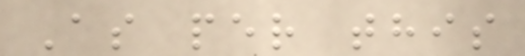As per this
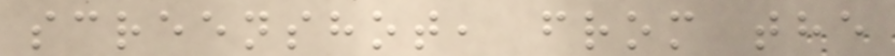screenshot, from the
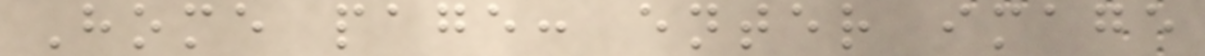Home page: enter image
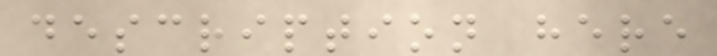description here
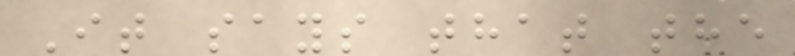It says that the
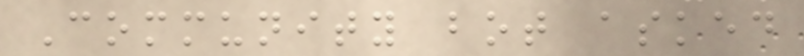Community bot asked
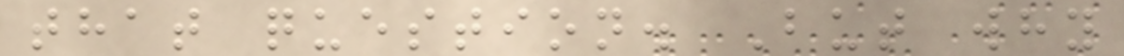that question. But why
